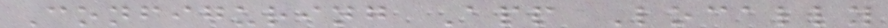Configuring App Locally
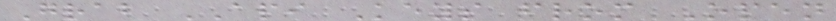Grab API Keys from Open
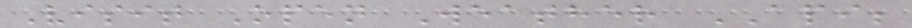Visit Open Weather API;
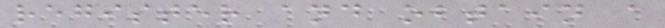register and obtain a
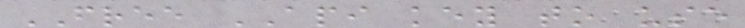FREE API key to use
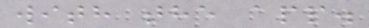with the app.
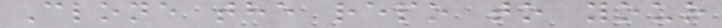Clone the repo to your
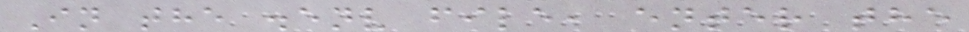In the .env file, enter the
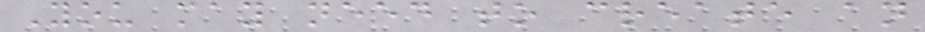You may need to create an
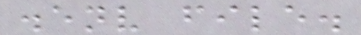.env file.
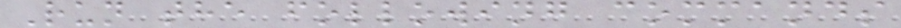Run the following commands
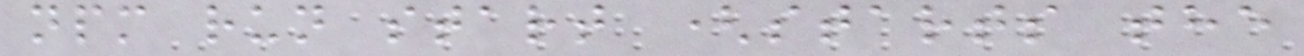npm run start (starts the
